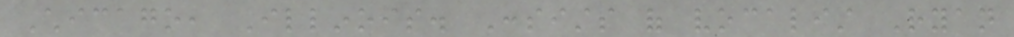Chicago, Illinois. Consists of vocalist Ryan
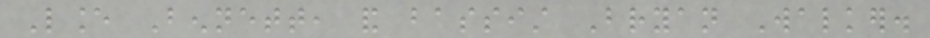Lance Bennett, and bassist Bryan Walker.
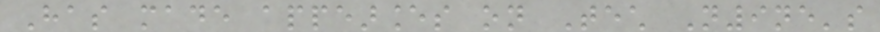Has made appearances on Tech N9ne's
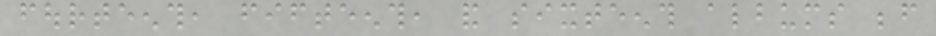fourteenth, fifteenth, and sixteenth albums before
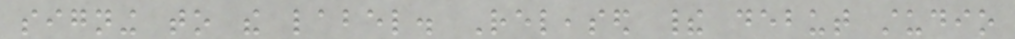signing to the label. Released their debut studio
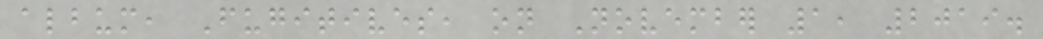album, Fugitives, on November 1, 2019.
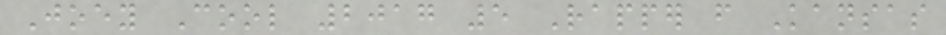Joey Cool 2017 5 Rapper from Kansas
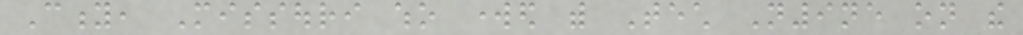City, Missouri who worked with Tech N9ne on the
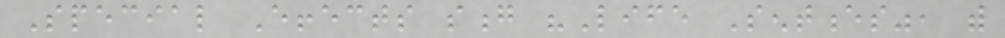Special Effects song "Life Sentences", with
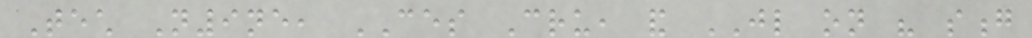Tech N9ne, CES Cru, and JL on his song
